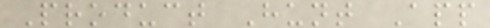Product Hunt App
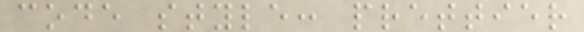code style: prettier
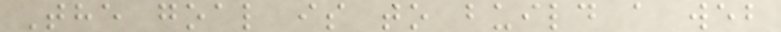The goal is to build a web
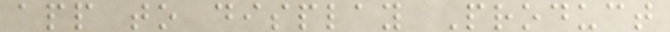app to display Product
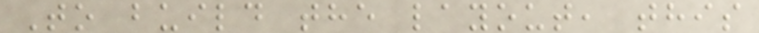To build the layout, this
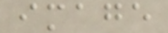image
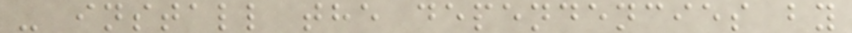- install the dependencies by
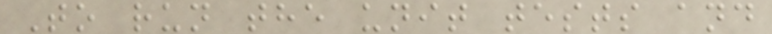To run the unit tests and
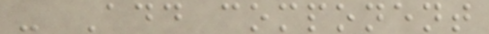- Add component
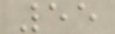55
